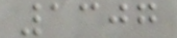1307
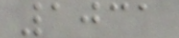1031
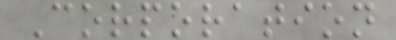Corporation
